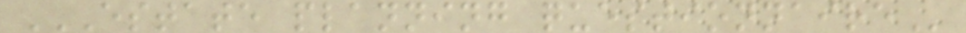ESTATE PLANNING QUESTIONNAIRE
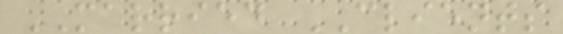MARRIED CLIENTS
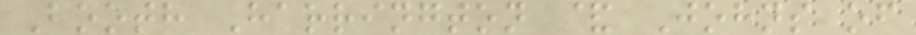Booth Harrington & Johns of
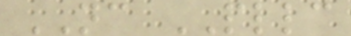NC PLLC
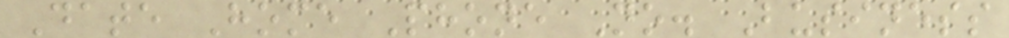Date Home Phone No. Business
